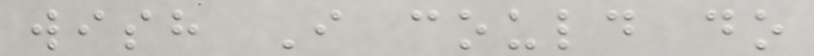wish I could do
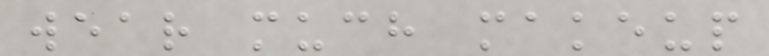wear much makeup
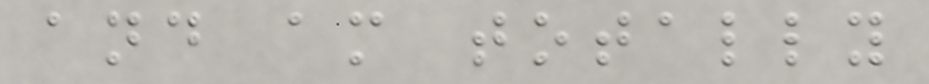and am totally
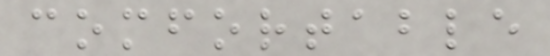comfortable
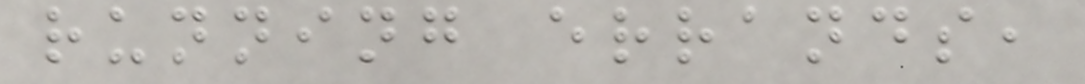running errands,
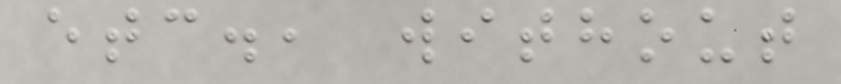etc., without
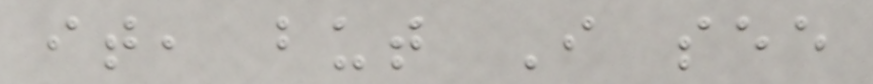it, but I see
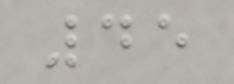45
